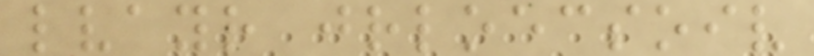lvayr jrloecsoiv
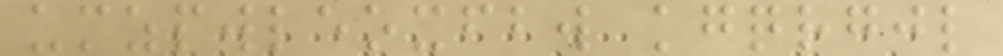umzpwleoxfbw kgqrgjl
